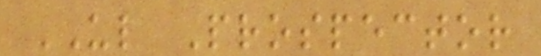UL Prospector
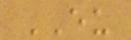EU
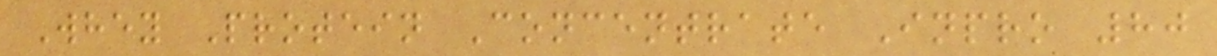Whey Protein Concentrate Inpro 80
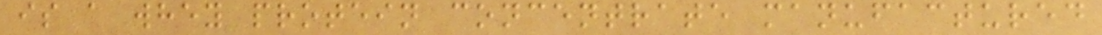is a whey protein concentrate manufactured
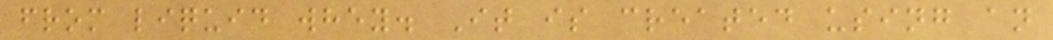from liquid whey. It is created using an
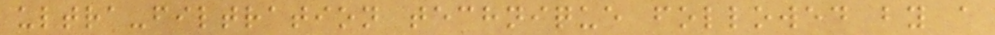ultra-filtration technique followed by a
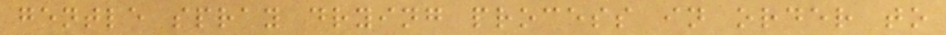gentle spray drying process in order to
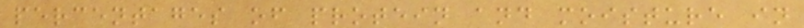percentages of protein and moisture in
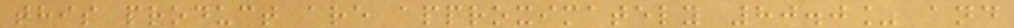this product are approximately 80.0% and
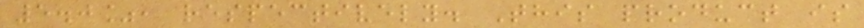5.0%, respectively. This product is
